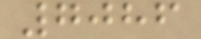7086
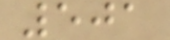501
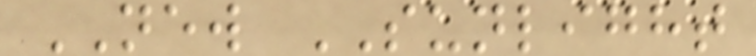NEW SUNLIGHT
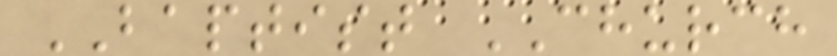BAPTIST CHURCH
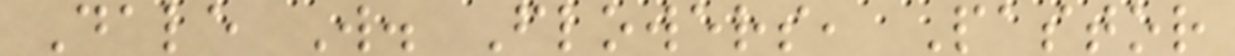Dale W. Flowers, Pastor
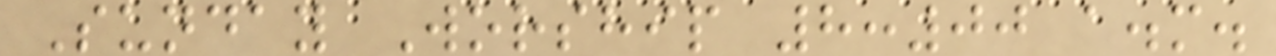Sunday Worship 8:00 a.m.
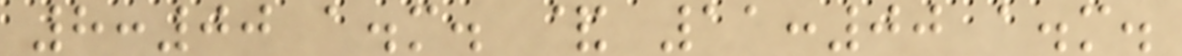8:00 a.m. & 11:00 a.m.
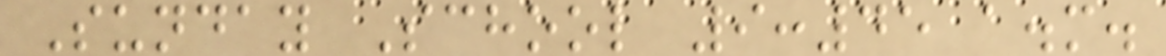Sunday School 9:45 a.m.
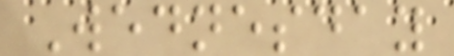Wednesday
